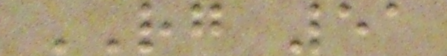RG 51
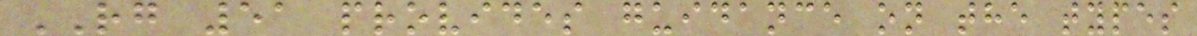RG 51 provides guidance on the types
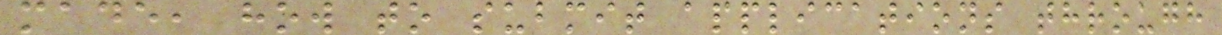made, how to submit applications through
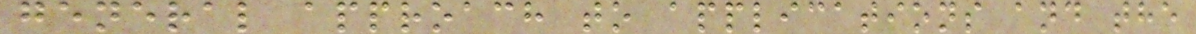general approach to applications and the
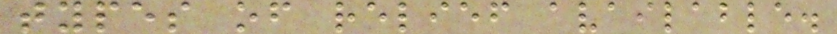types of relief available.
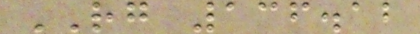RG 136.12
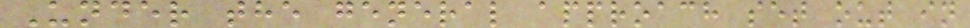Under the general approach set out in
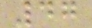47
